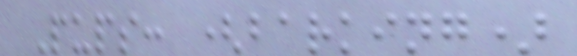Pups: (barking)
